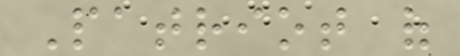Patriot of
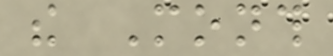the Month
